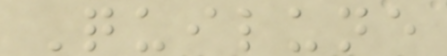Quilune
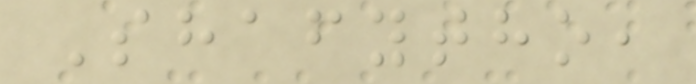Shafytho,
